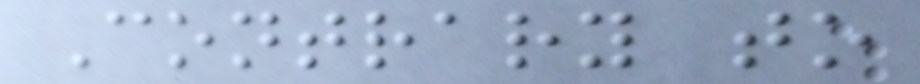Contrary to
